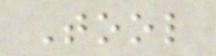Tool
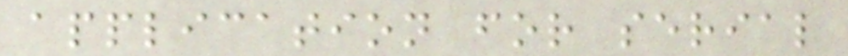application for serial
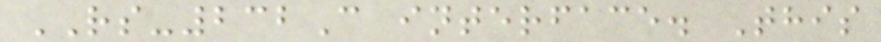RS-232C interface. This
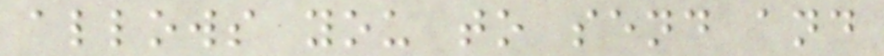allows you to send and
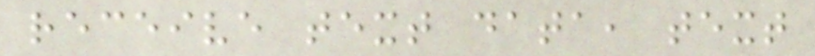receive text data, text
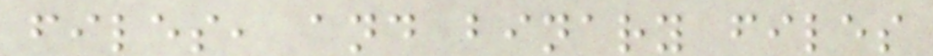files, and binary files
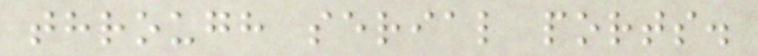through serial ports.
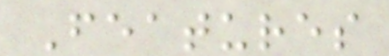Features
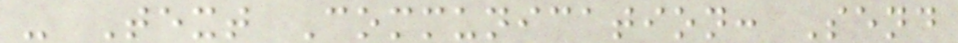- Text Communication: Send
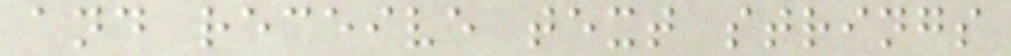and receive text strings
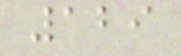129
